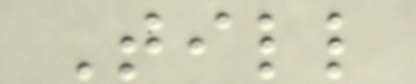Till
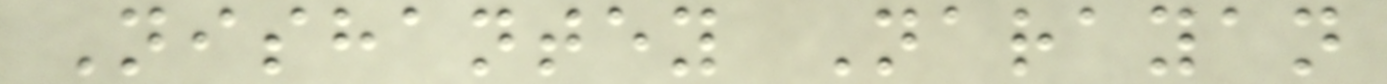Nishantey Narayan
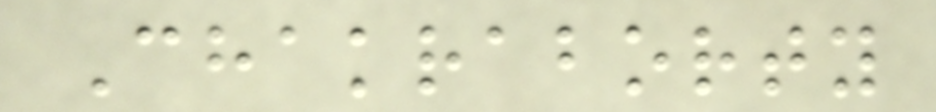Chakraborty
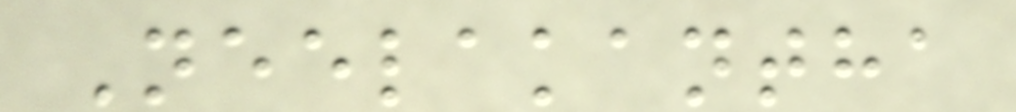Neelakantha
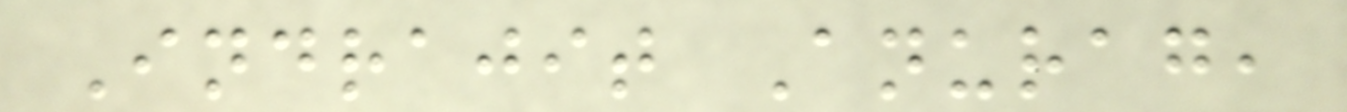Indrajit Anurag,
